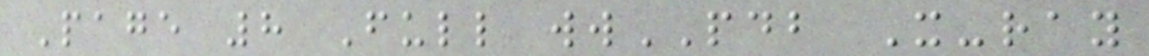Page 8 Full wwPDB X-ray
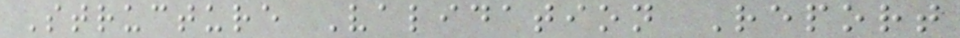Structure Validation Report
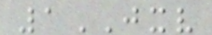1JXV
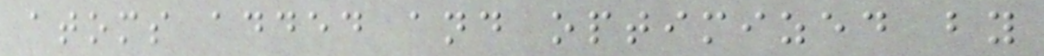atoms added and optimized by
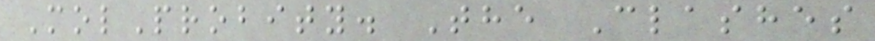MolProbity. The Clashes
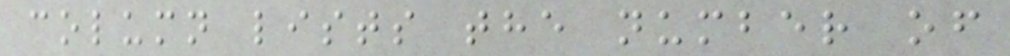column lists the number of
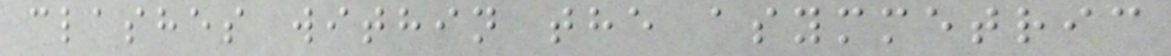clashes within the asymmetric
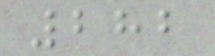282
